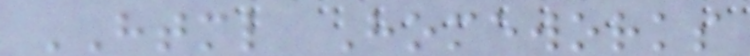HTML Homeworks
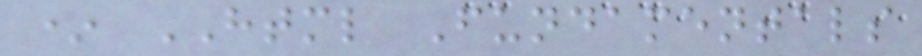* HTML Fundamentals
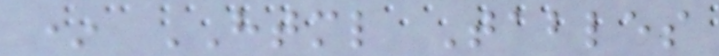* HTML Tables
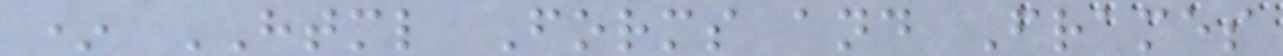* HTML Forms and Frames
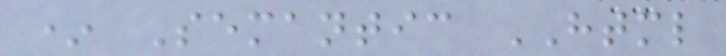* Semantic HTML
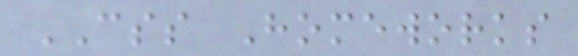CSS Homeworks
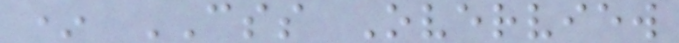* CSS Overview
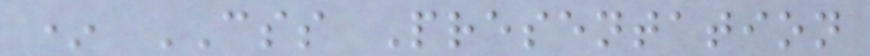* CSS Presentation
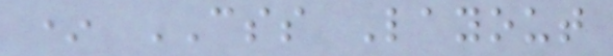* CSS Layout
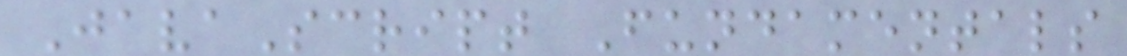JavaScript Fundamentals
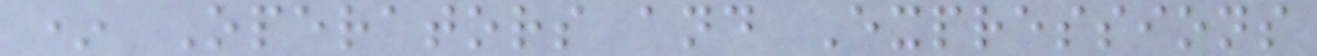* Operators and Expressions
